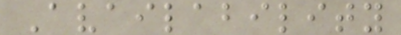Availability
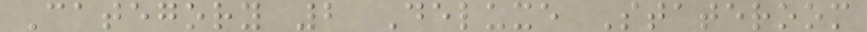Category 2 Deluxe Stateroom
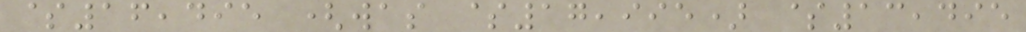$16,495 (was $17,995) $13,495
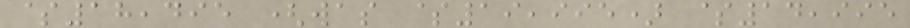$18,495 (was $19,995) $14,995
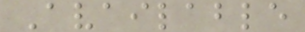Available
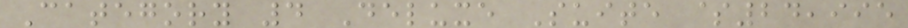Category 4 Deluxe Suite $24,995
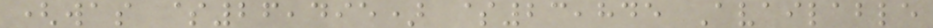(was $26,495) $23,845 Available
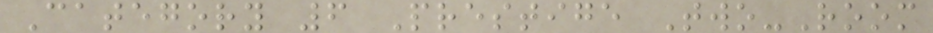Category 6 Prestige Two-Room
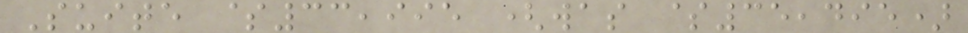Suite $33,995 (was $35,495)
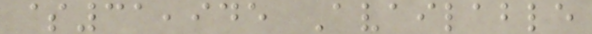$31,945 Available
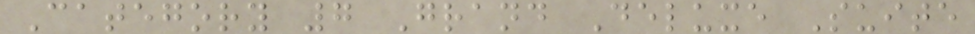Category 7 Grand Deluxe Suite
